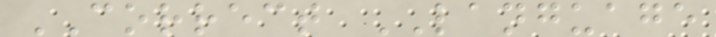CORRECT LANGUAGE
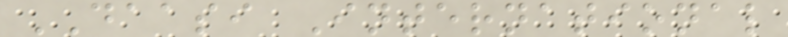DAASI International
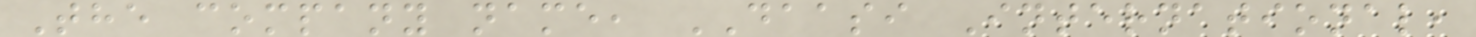The company name, DAASI International,
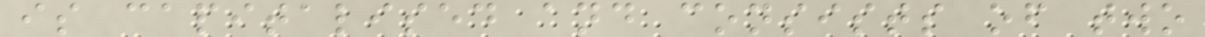is capitalised and consists of two
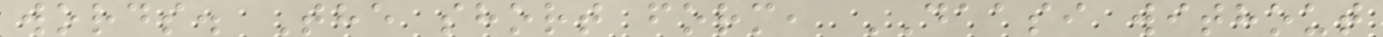words. The short form, DAASI without
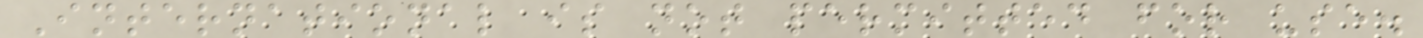International is not permitted for use.
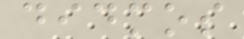didmos
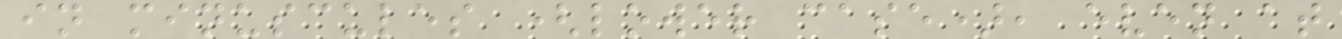in minuscules (lower case), even at
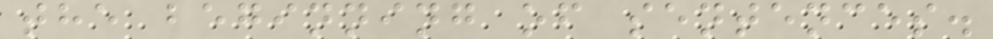the beginning of sentences.
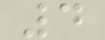4
